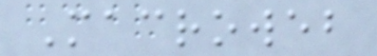Macroweb
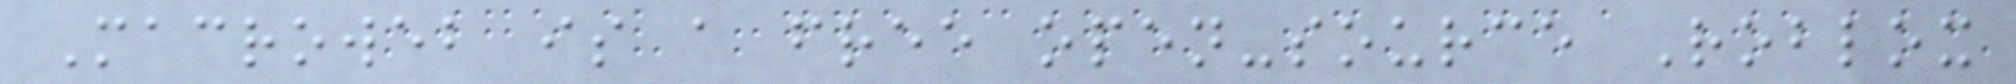Macroweb is a free open-source Roblox
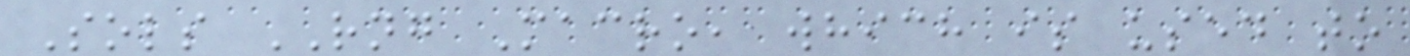Sols RNG Macro, which is used to
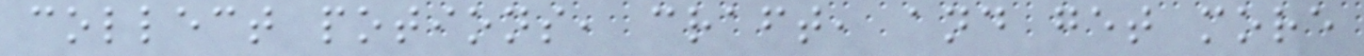collect potions, craft, and get more
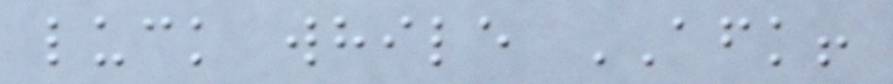luck while AFK!
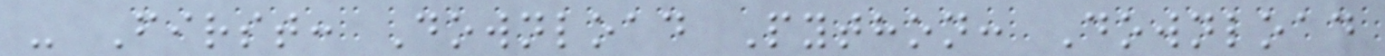- First: Download Python: Download
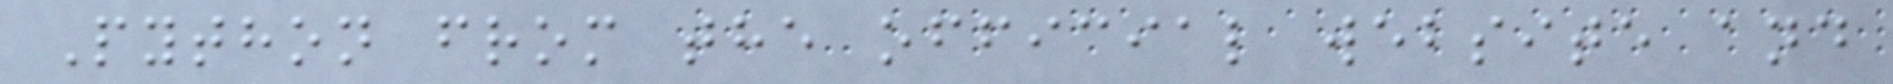Python from the official website and
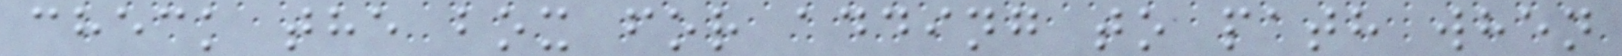check the box for adding to path when
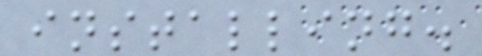installing.
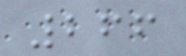266
